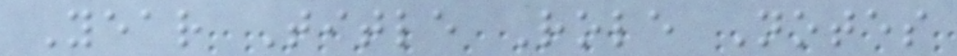Year Title Role Notes
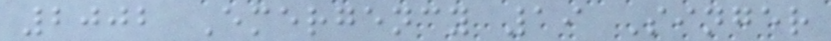2002 Emergency 19 Singer
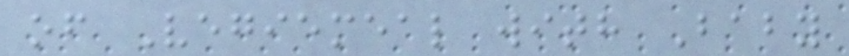of Vegiemeal with Baby
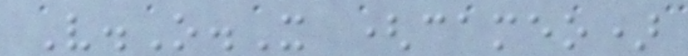V.O.X (cameo)
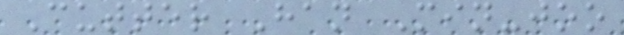Cutter Han Min-joo
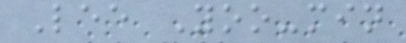Lee Yoo-min
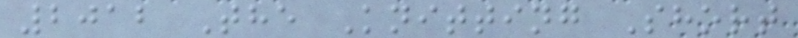2012 The Knitting Short
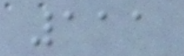111
